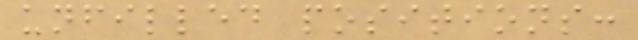unfilled positions:
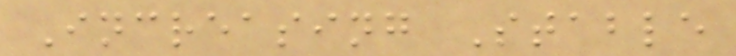Increasing Stable
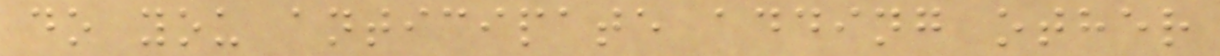do you anticipate adding other
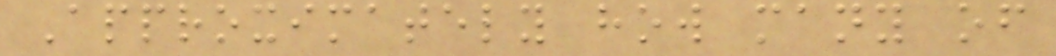Approximately how many of
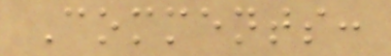Comments:
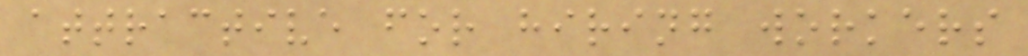attractive for hiring workers
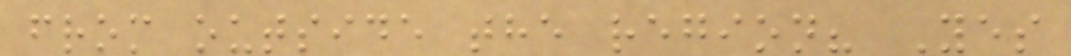from outside the region? Yes
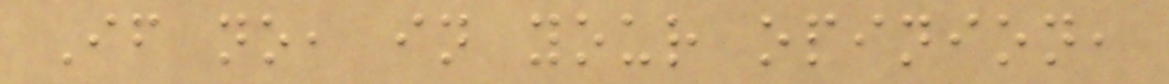If no, in your opinion,
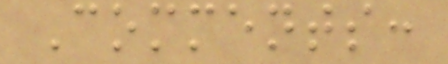Comments:
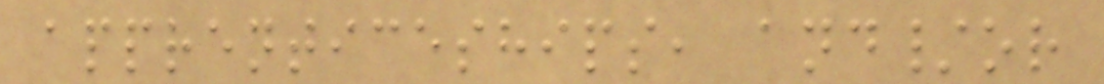apprenticeships, and/or
